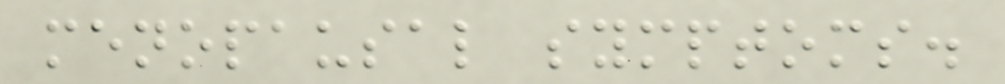menopausal symptoms.
